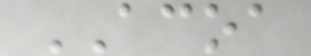ACOA
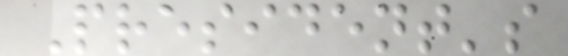President's
